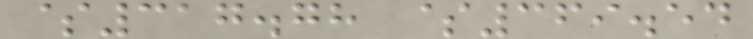$317.78 $369.54
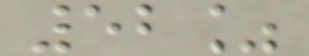52%
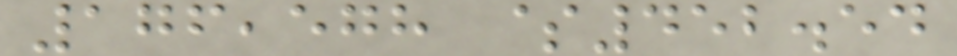176,578 $452.54
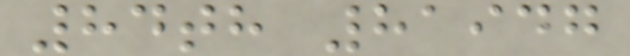84th 81947
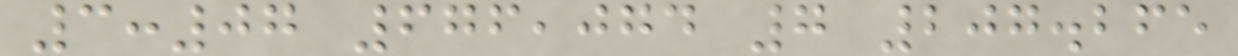3:07 676,074 7 207.265
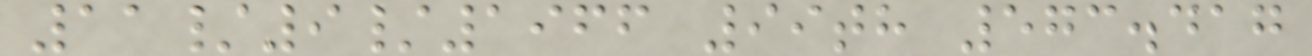11/9/1966 99th 573.417
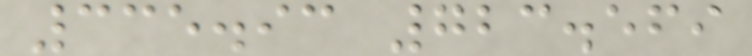335.93 723.569
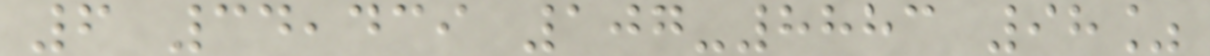6 34,439 107-8883 98%
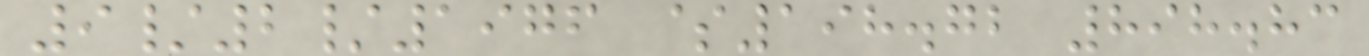9/2/1976 $198.72 898.83
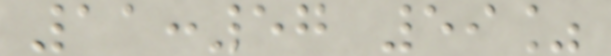11:57 59%
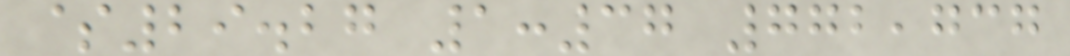$29.27 1:37 772,737
